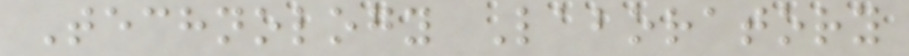Technology Laboratory
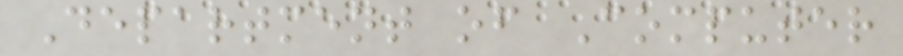Department of Computer
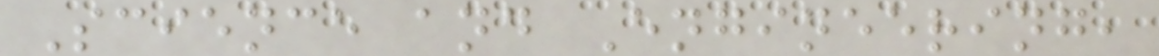Science and Engineering,
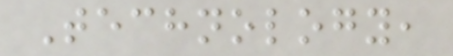Technology,
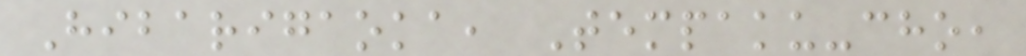Hibarigaoka, Tempaku-cho,
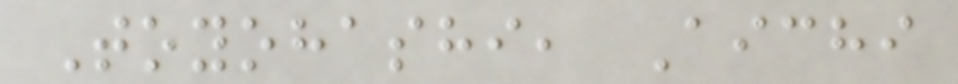Toyohashi, Aichi
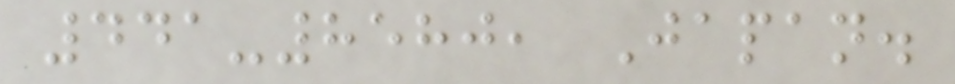441-8580, Japan.
